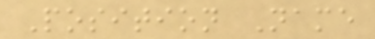Position Name
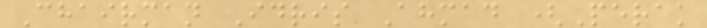Chairman Idris Ahmad (Perak
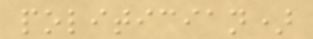politician)
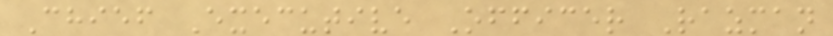Chief Executive Officer Razman
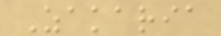Zakaria
